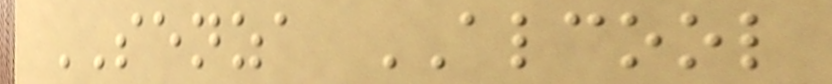SENZA ALCOOL
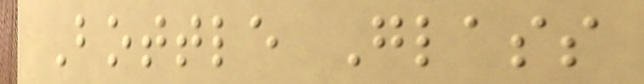Bottle Glass
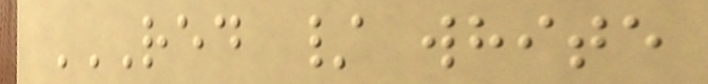RED / WHITE
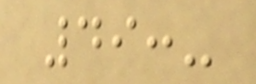49:-
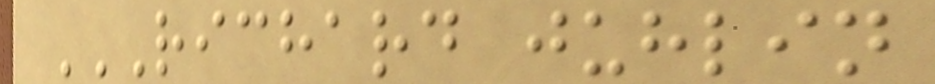RICHARD JUHLIN
